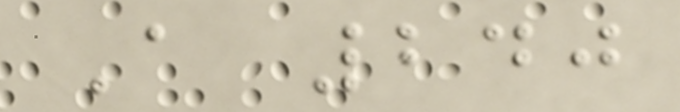A 240
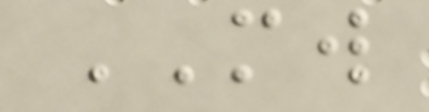MW
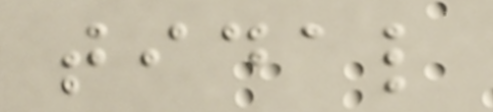tidal
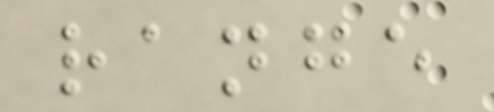range
